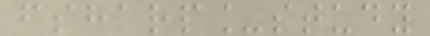fsharp_study
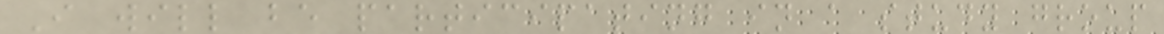I will be participating in a study group
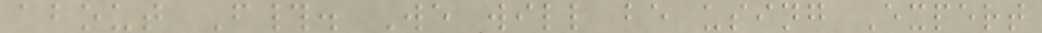about F#. We will be using Expert
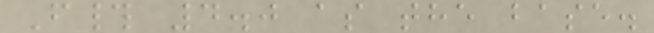F# 4.0 as the base.
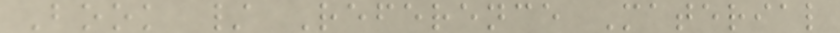Book / Reference Material
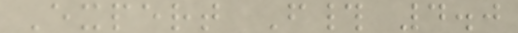Expert F# 4.0
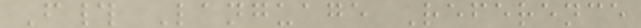F# Language Reference
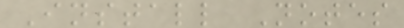Install Notes
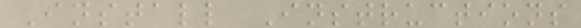Install Instructions
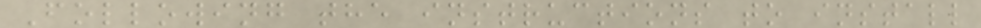Following the instructions to install
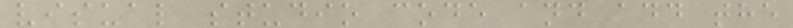visual studio code and add the
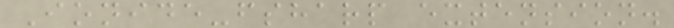Ionide-fsharp extension.
